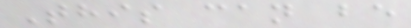This can be
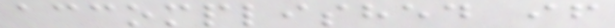accomplished if
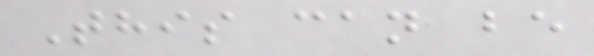This can be
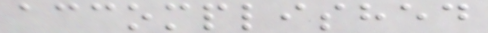accomplished
